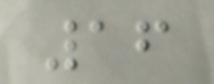16
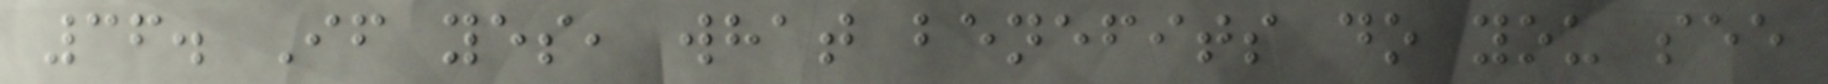36. If yes, what benefits do you see
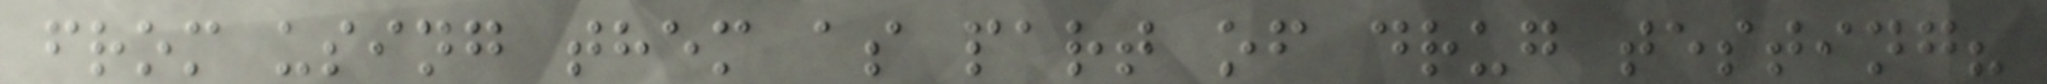from using them as part of drug testing?
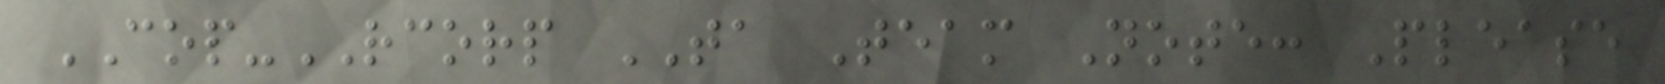COP-RCORP TA Team Note: Please
